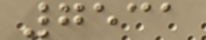7531
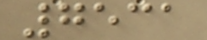7531
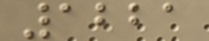1221
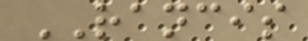RANCIS
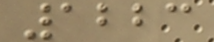1223
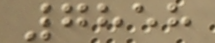7858
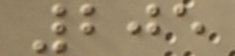205
